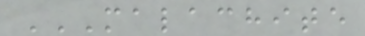MALACHITE
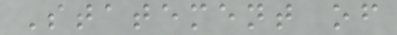Statement of
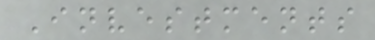Investments
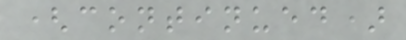(continued)
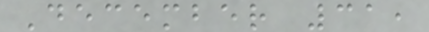December 31,
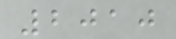2010
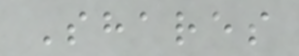Shares
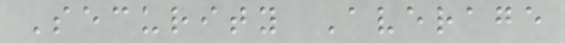Security Average
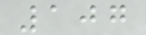107
